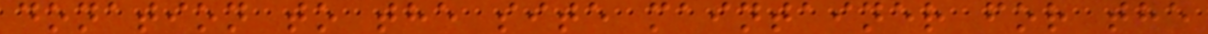donation to the site maintainer for the
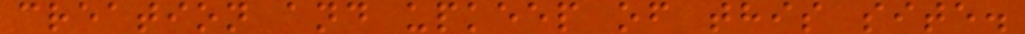creation and upkeep of this site.
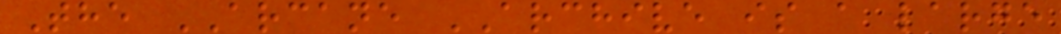The ARCANE ARCHIVE is a large
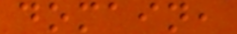domain,
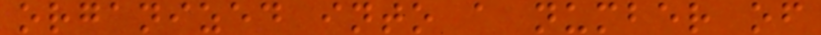organized into a number of
